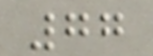77
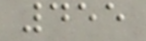455
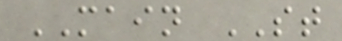MAIN ST
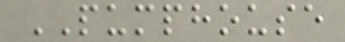PUMPHOUSE
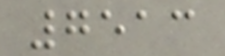7513
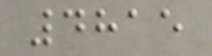4815
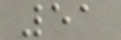51
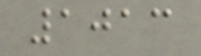1013
